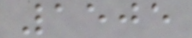1505
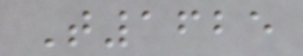T1625
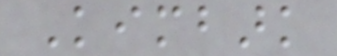Kimbark
